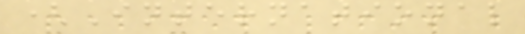(International
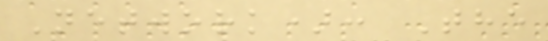Network): The
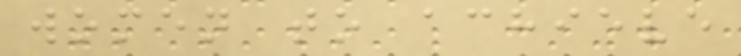women to achieve
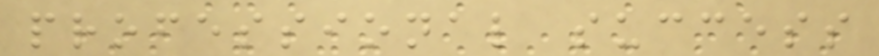professional success
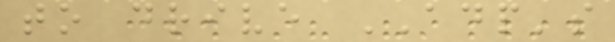to drive ADP's
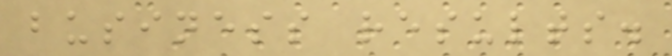business results.
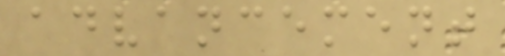advancement
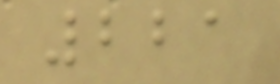221
